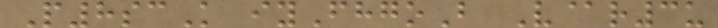P8scK iyFhgoB V@r3u
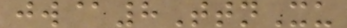jw@8TtnXu
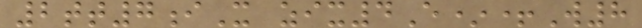2tt7iX zix4E*+W8
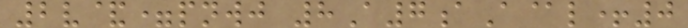2v&=pnwj 8A7aA@l+0
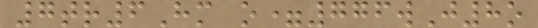7tr6Hm o=776wJ8o
